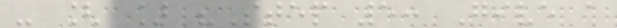- [ ] "Step 5: Give a
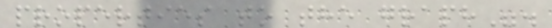properties to the graph".
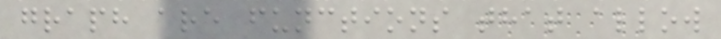graph are functions that allow
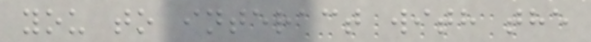you to interact with the
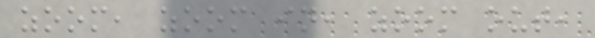zoom, zoom in, zoom out,
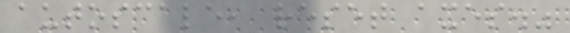autoscale, reset axes."
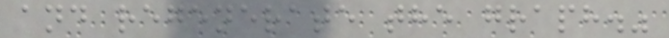and regenerate the graph."
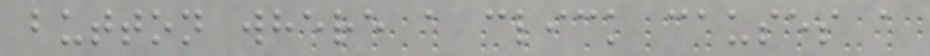button where a click causes a
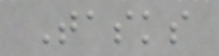Tasks
